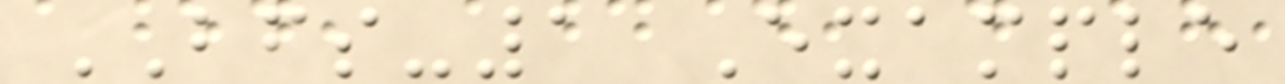BFS-1 Example
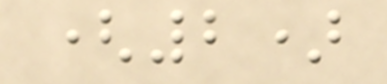(2)
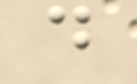d
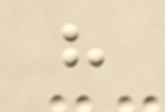h
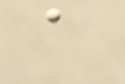a
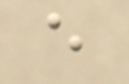e
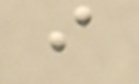i
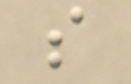s
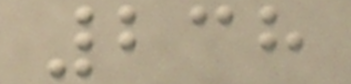238
